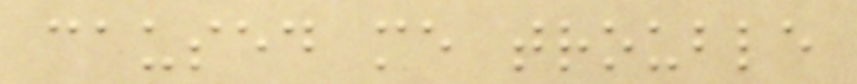caused me trouble
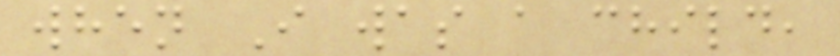when I was a child,
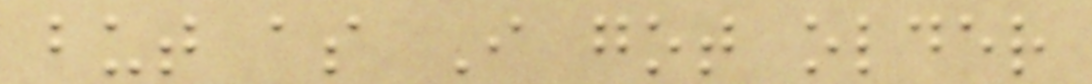but as I got older
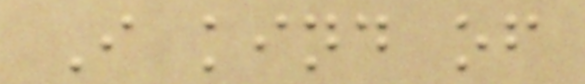I kind of
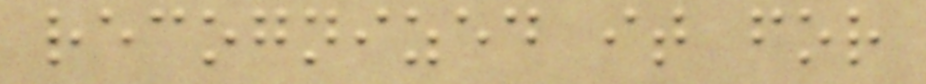recognized it for
